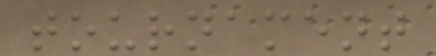tournament
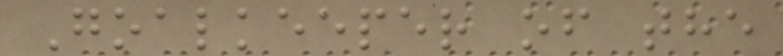Goalkeeper of the
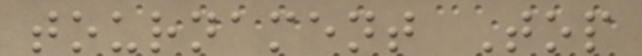tournament Top
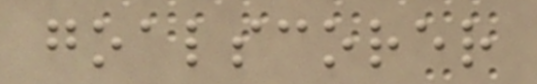goalscorer
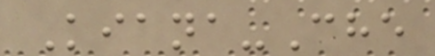Kiana-Che
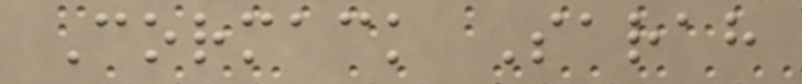Cormack Sarah
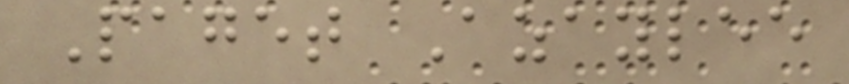Paget Azaylee
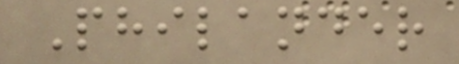Philander
